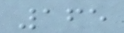165
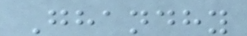Ghandhy
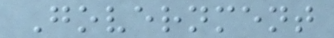Government
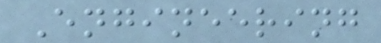Engineering
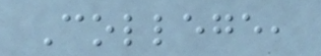College,
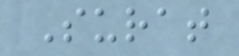Surat
